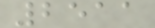2511
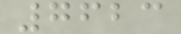7623
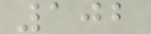102
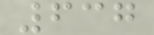637
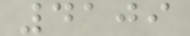4109
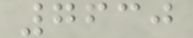7630
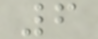6
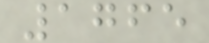1765
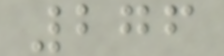276
